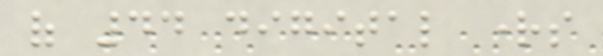of 44 digital rights
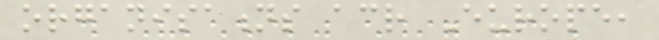organisations across Europe,
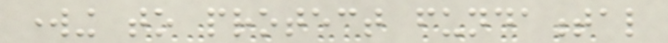working to protect fundamental
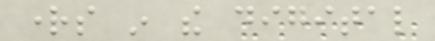rights in the digital
